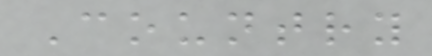Country
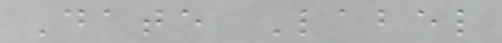Date Label
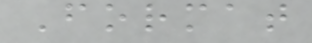Format
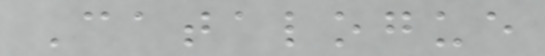Catalogue
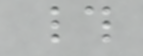#
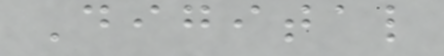Digital
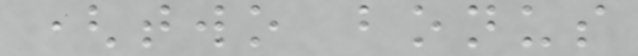(two bonus
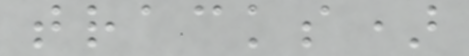tracks)
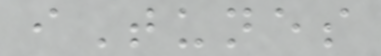iTunes
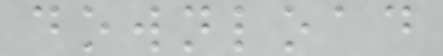download
